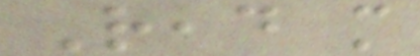Read more
